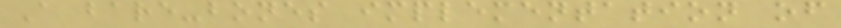A bare-bones implementation of
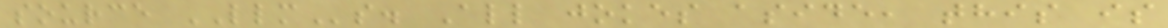source LLMs. All jokes aside, this is
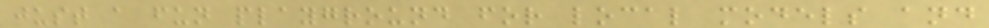just a fun playground for local models and
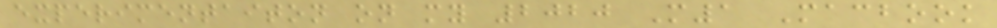experimentaiton on my 2020 M1 Macbook
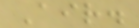Air.
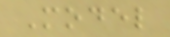Model
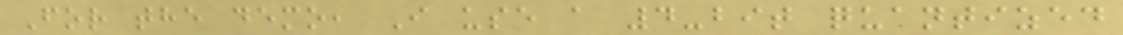For the demo, I use a 4-bit quantized
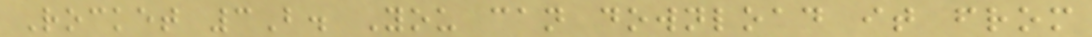Rocket 3B. You can download it from
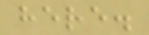here.
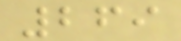269
